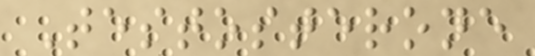Testosterone
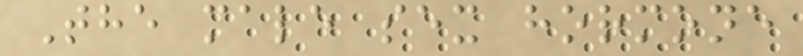The male sex hormone
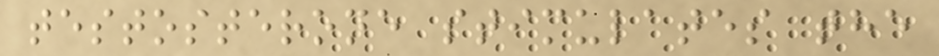testosterone stimulates the
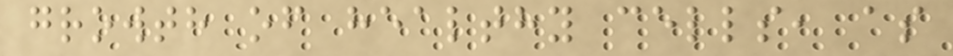growth of healthy cells, as
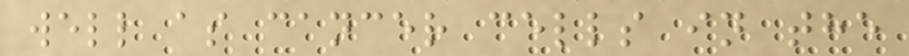well as cancer cells in the
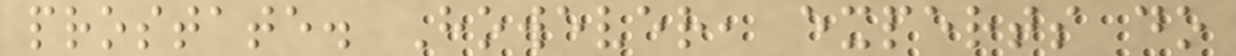prostate. However, experts do
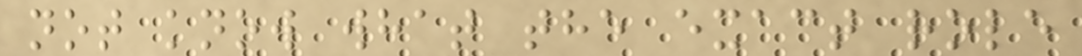not know what the exact role
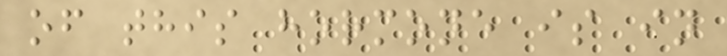of this hormone is in
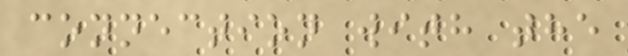connection with the
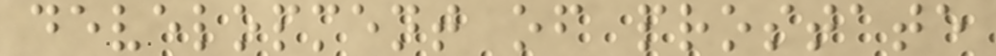development of prostate
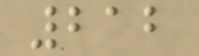212
